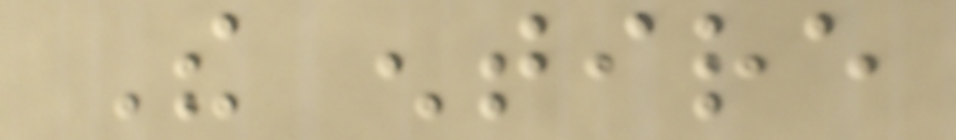The entire
